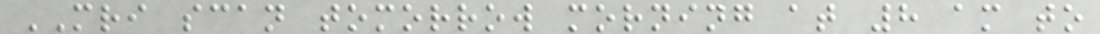MRI scan tomorrow morning at 8 am to
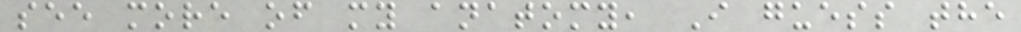see more of my anatomy, I guess the
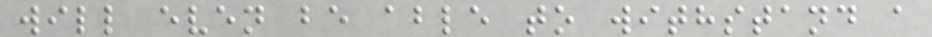will even be able to withstand a
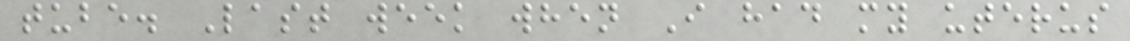tube. Last week when I had my uterus
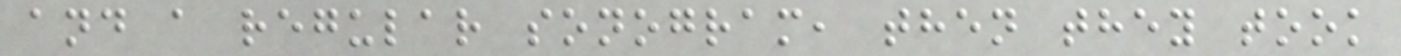and a regular sonogram, then they took
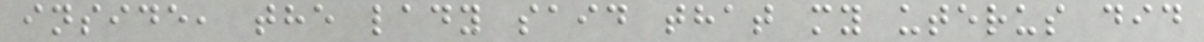inside, the lady said that my uterus did
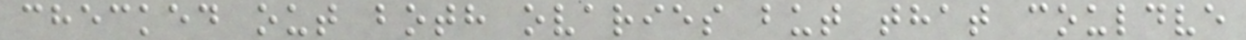checked out both ovaries but that couldve
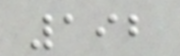192
